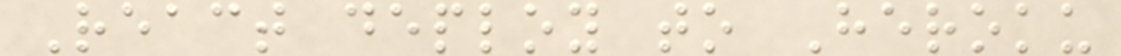React deploy to Heroku
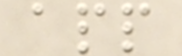app
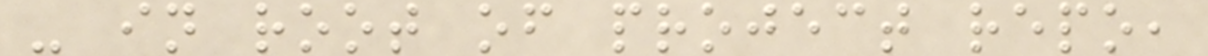- in root of project repo,
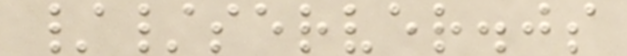//server.js
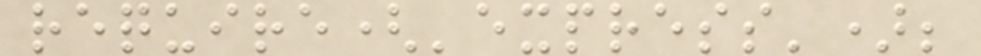require('express');
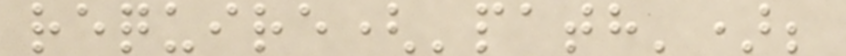require('path');
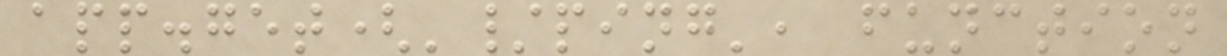app.get('/ping', function
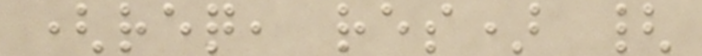(req, res) {
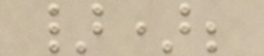});
